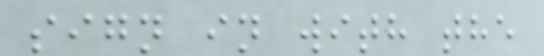sign in with the
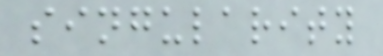singularity
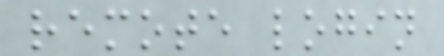remote login
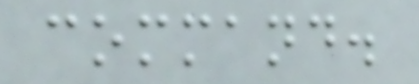command.
